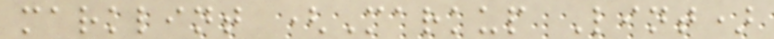marklint (Markup Lint)
